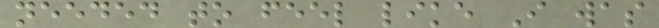needed to feel like I was
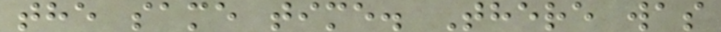the same time. There was
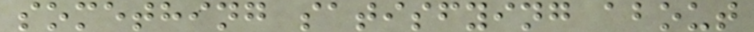something satisfying about
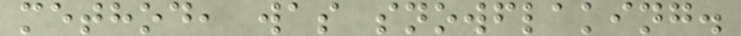method, was snowflaking.
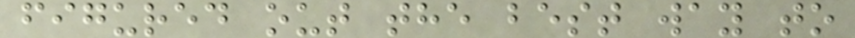figured out the best way to
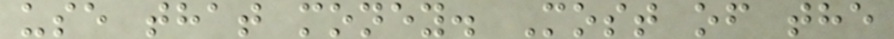use that money. Most of the
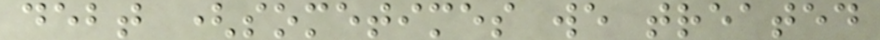debt (sometimes we treated
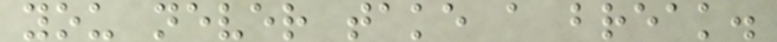you never take a break.
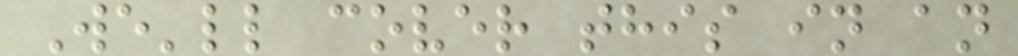We'll cover this in an
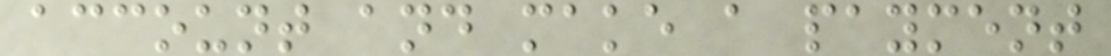account and make a payment
